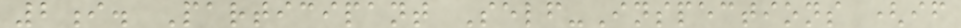2i. Participant Self-Inspections (if
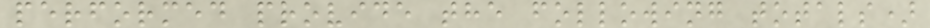performed provide the following totals)
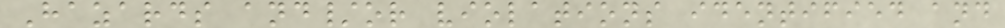Hazards and/or violations identified and
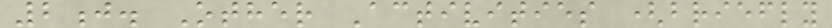2j. Other Activities (briefly
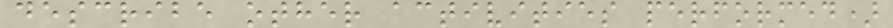describe other activities performed)
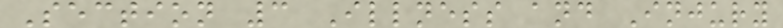Section 3 Illness and Injury
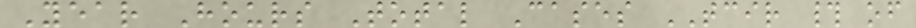Year Hours Total Cases TCIR # of
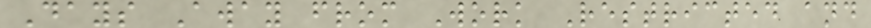Days Away from Work Restricted and
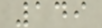149
